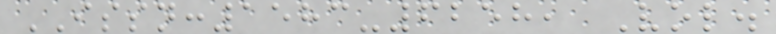ISSN:1583-6258, Vol.
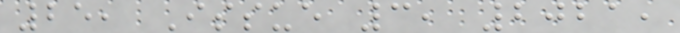25, Issue 3, 2021,
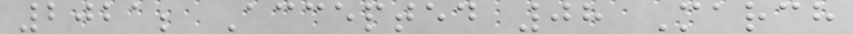2021; Accepted 08 March
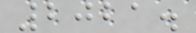2021.
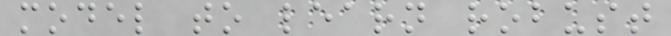model to learn robust
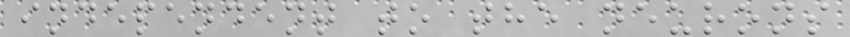independent to the neurons
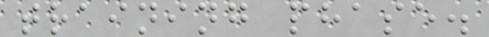training phase.
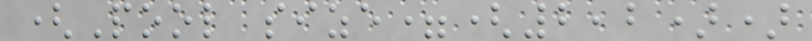(Pool size=(2,2))
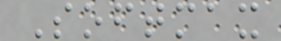Softmax
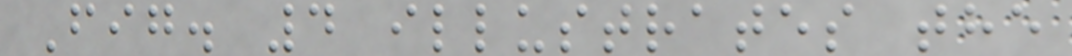Fig. 4 illustrates the
